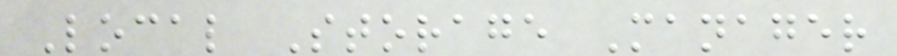Local Storage Manager
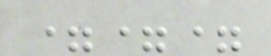===
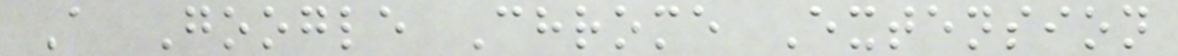A Google Chrome Extension
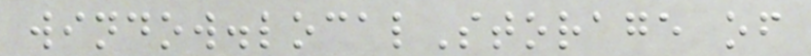window.localStorage of
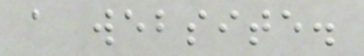a website.
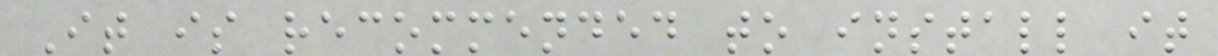It is recommended to install it
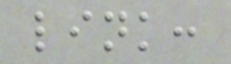link:
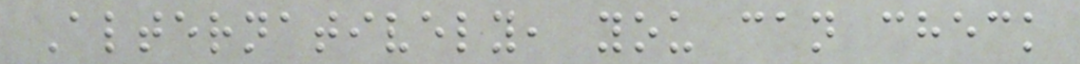Alternatively, you can check
